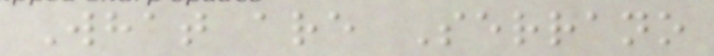What are Serrano
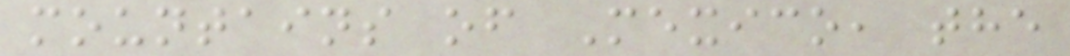mountains of Mexico, the
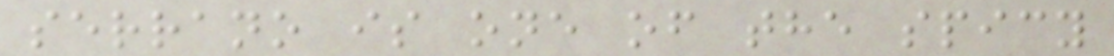serrano is one of the spicy
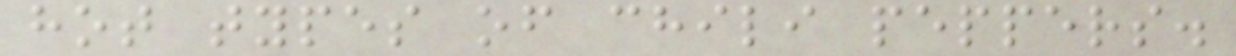hot types of chili peppers.
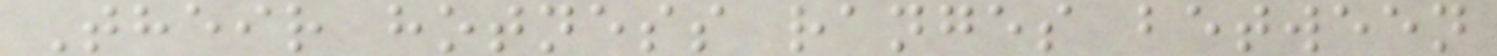Their hotness ranges between
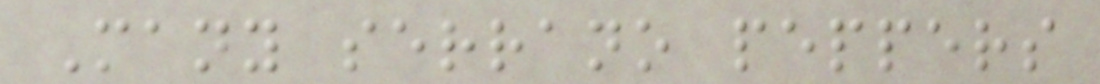Many serrano peppers
